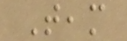Team
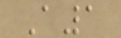A1
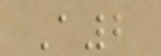A2
